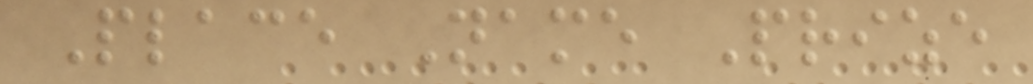Place Name Prize
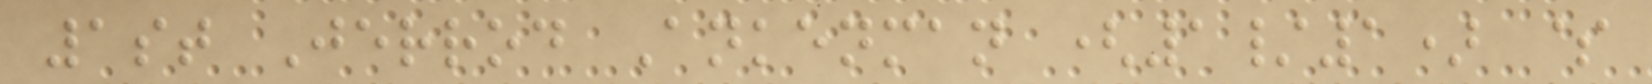1st Jerrod Ankenman (1/1) $
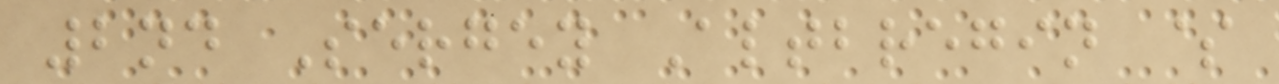2nd Sergey Altbregin $
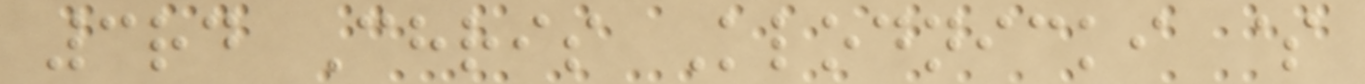3rd Chris Klodnicki $
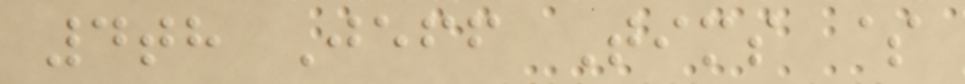4th Jeff Tims $
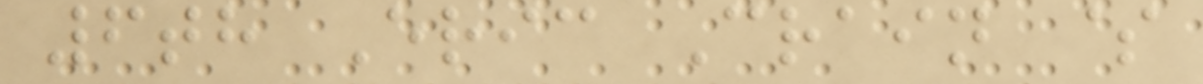6th Eric Crain $
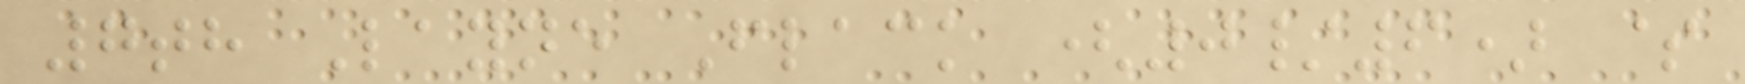7th Layne Flack (0/6) $
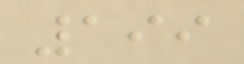199
